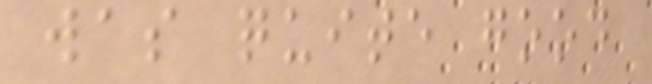was quite good
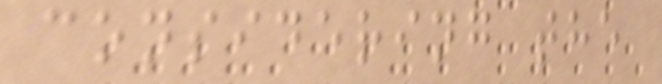considering the
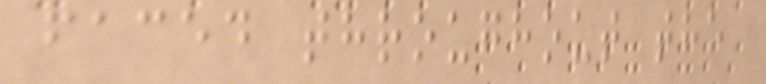faced throughout the
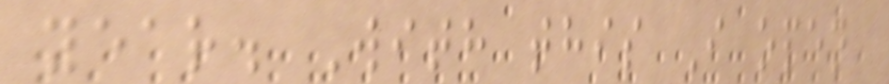year. With this I open
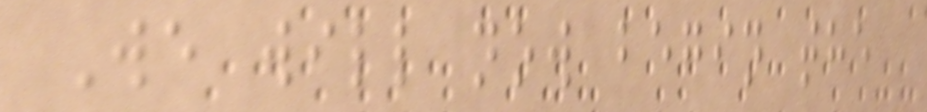We will now begin the
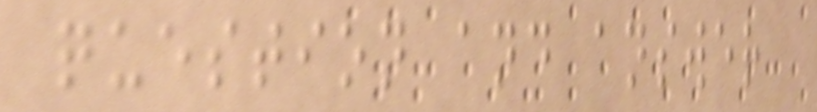question and answer
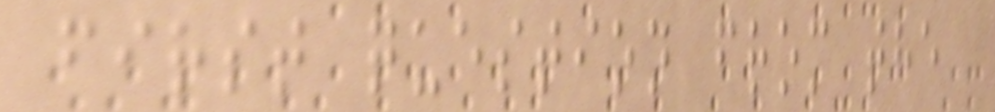first question from the
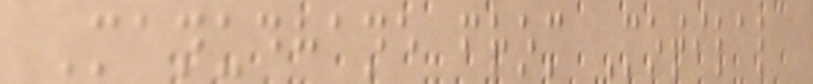Manudhane from Motilal
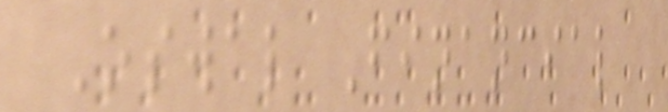Oswal Financial
